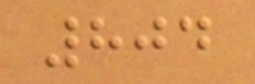804
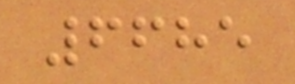6685
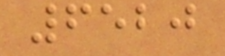6520
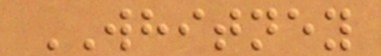WHITNEY
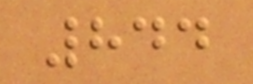844
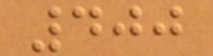400
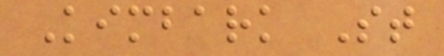Kimbark St
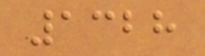1328
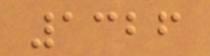1326
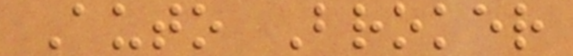Auto Broker
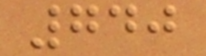740
